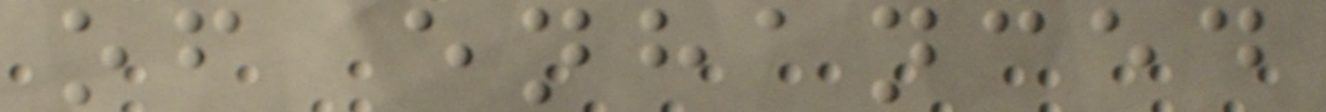of enhanced
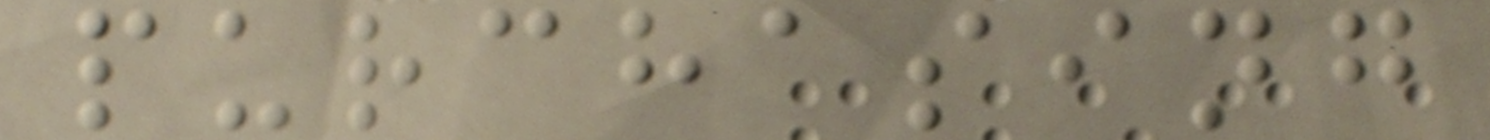purchasing
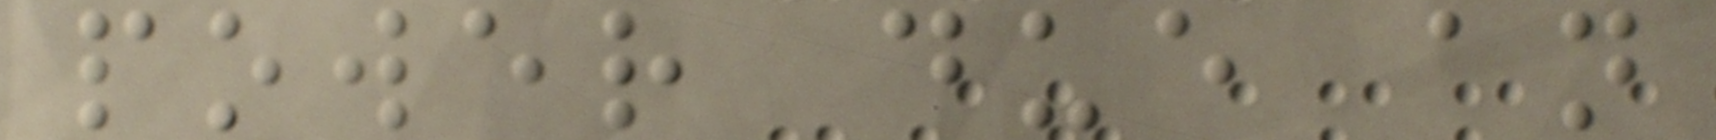power due an
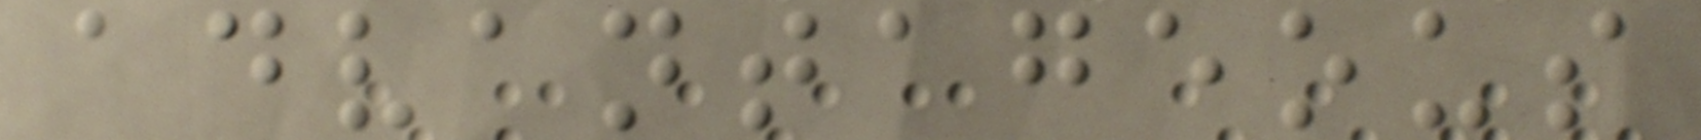advantageous
